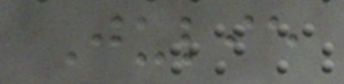Julie
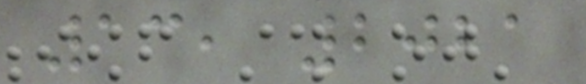13, 2021
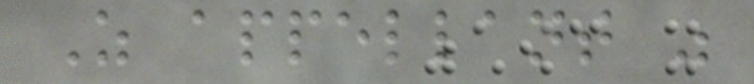As appellant was
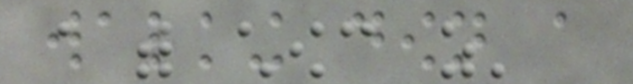walking down a
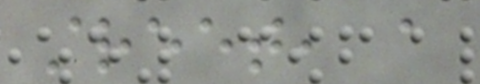street, a
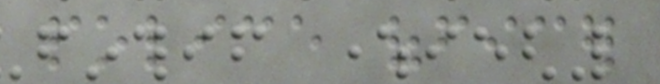police officer
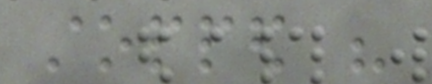stopped his
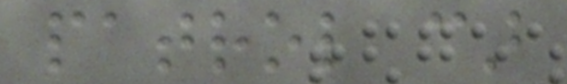patrol car
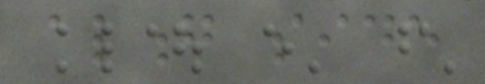along side
